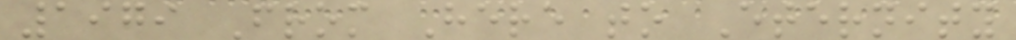1979 From Here to Eternity
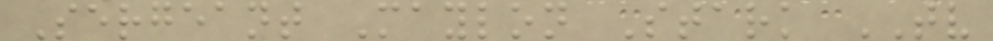Sergeant Maylon Stark TV
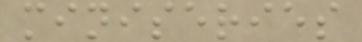miniseries
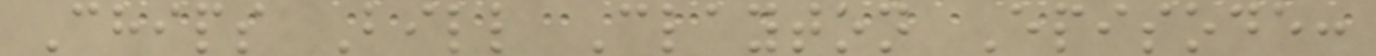Chips Bill Clayton Episode:
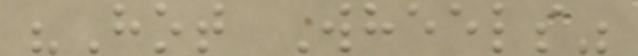"Hot Wheels"
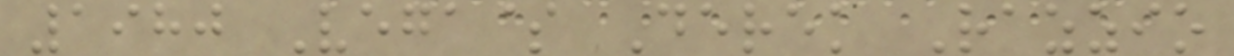1980 Vega$ Derek Razzio
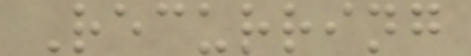Recurring
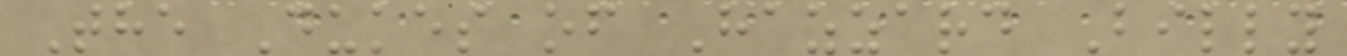The Dukes of Hazzard Billy
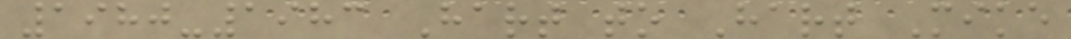1980-1983 Hart to Hart Mike
